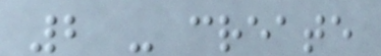2 - create
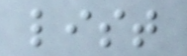list
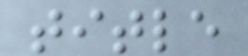title
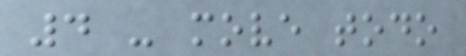4 - move todo
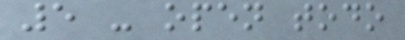5 - open todo
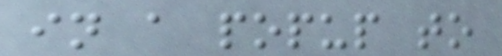in a popup to
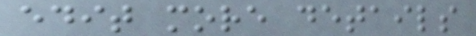edit more details
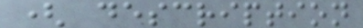( description
